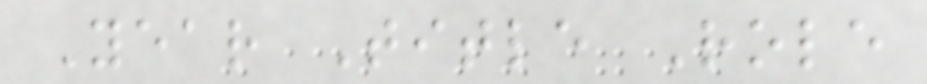Year Title Role
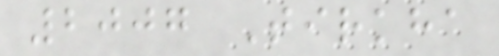2007 Tirkha
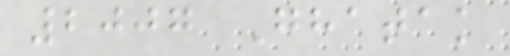2007 Ghatak
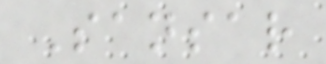Sansar
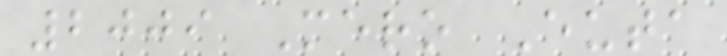2009 Mero Euta
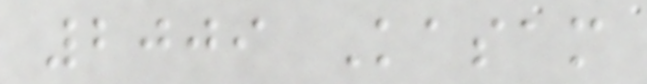2009 Kasam
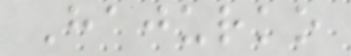Hajurko
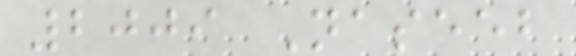2009 Naseeb
